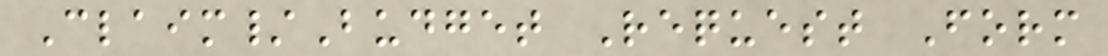Claim/Budget Request Form
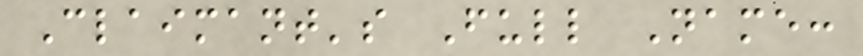Claimant's Full Name:
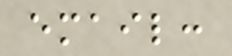email:
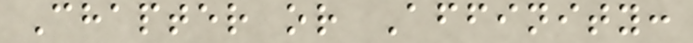Chapter or Affinity:
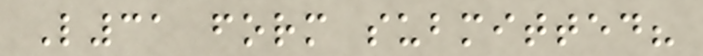L31 form submitted?
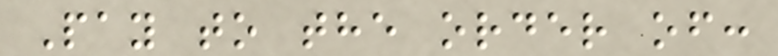Pay to the order of:
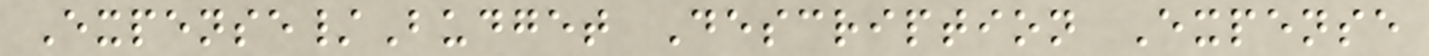Expense/Budget Description Expense
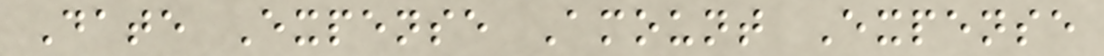Date Expense Amount Expense
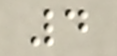4
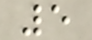5
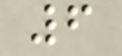6
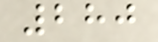280
